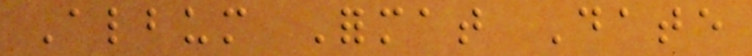Album Format Date
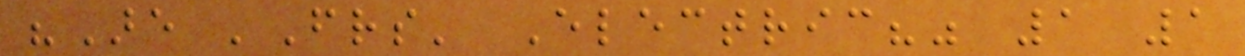"Are 'Friends' Electric?" 1 1
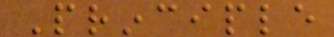Principle
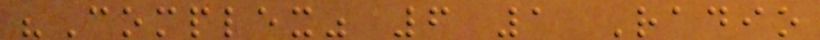"Complex" 6 1 Radio
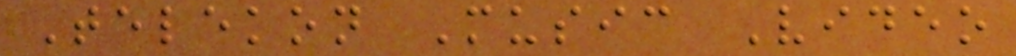Telekon Music Video
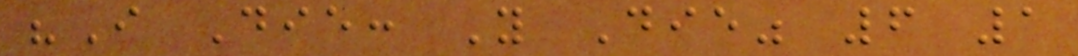"I Die: You Die" 6 1
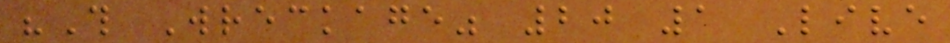"This Wreckage" 20 1 Live
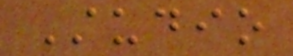Studio
